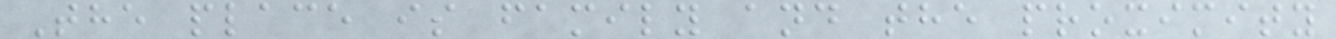The place is family and the proximity
